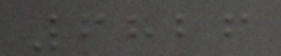6826
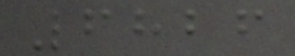6826
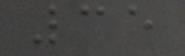35
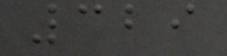329
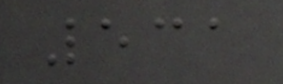531
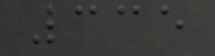335
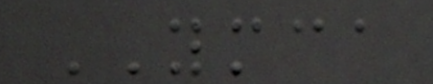YMCA
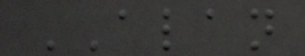ALAN
